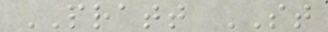PRATT ST
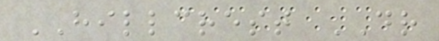HILLCREST DR
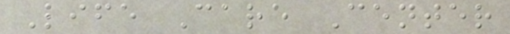Life Care Center
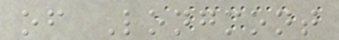of Longmont
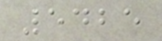5425
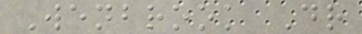Wenbrook Dr
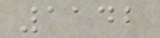1142
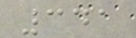341
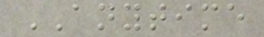ANYTIME
